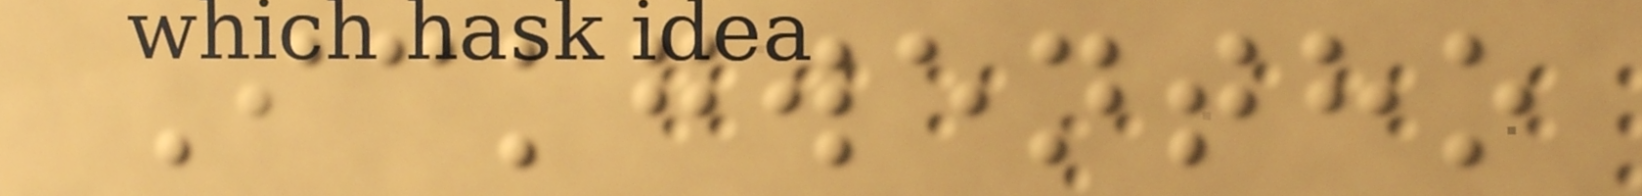Ickgwentho
